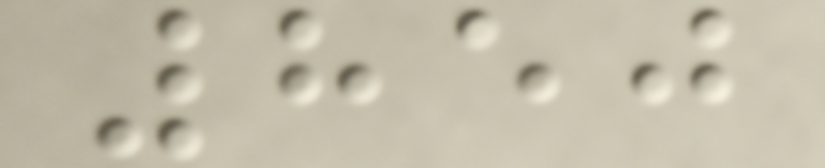850
